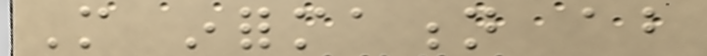More information about
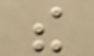the
